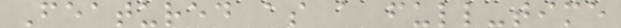Featured as a full-time
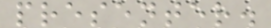presenter.
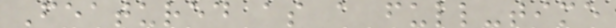Featured as a full-time
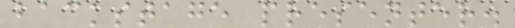backstage presenter.
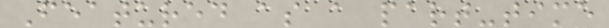Featured as a part-time
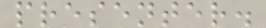presenter.
